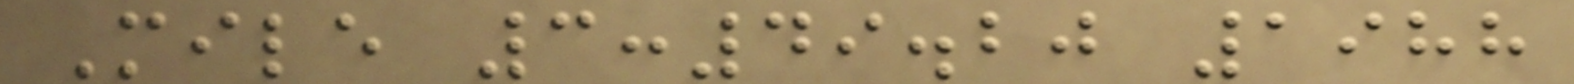Mile 3:49.20 1988
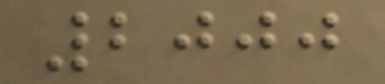2000
